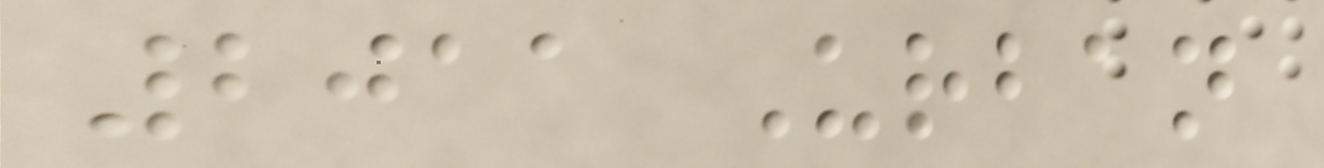2011 Urban
